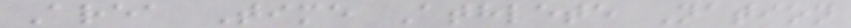Area Time Athlete Nation
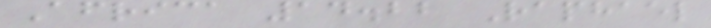Africa 14.22 Raphael
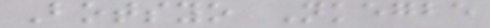Botsyo Nkegbe
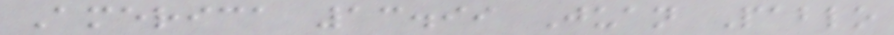America 13.99 Juan Pablo
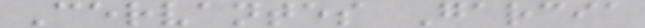Cervantes Garcia
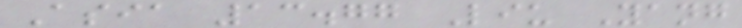Asia 13.77 Liu Yang
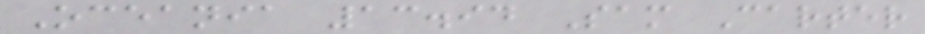Oceania 13.94 Sam Carter
